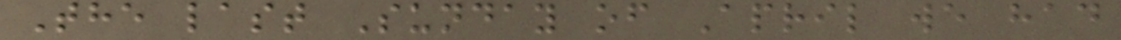The last Sunday of April we had
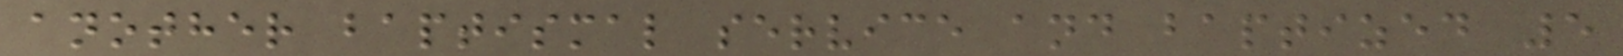another baptismal service and baptized 5
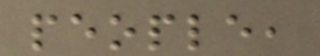people,
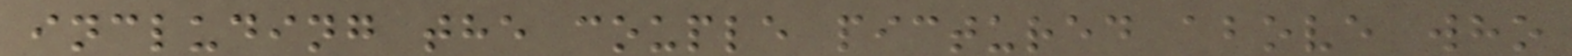including the couple pictured above who
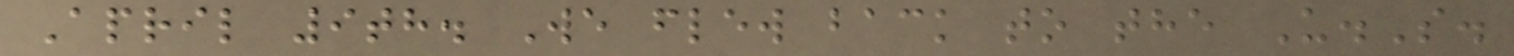April 9th. We flew back to the U.S.
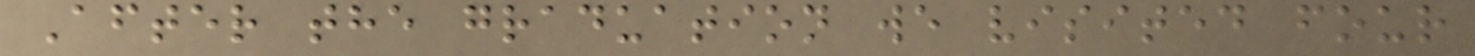After the graduation we visited four
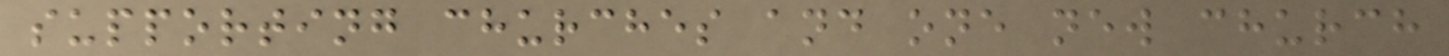supporting churches and one new church
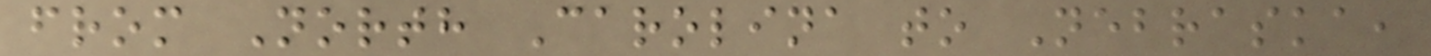from North Carolina to Nebraska,
